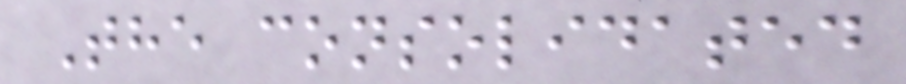The consolidated
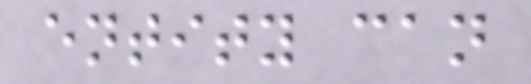entity can
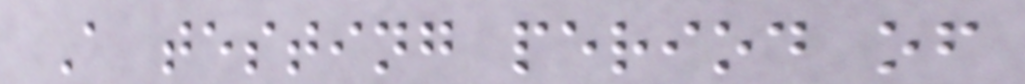A testing period of
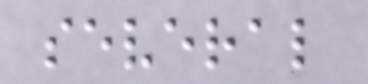several
